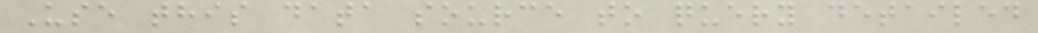Use this data source to query detailed
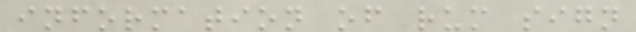information of rum sign
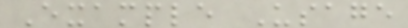Example Usage
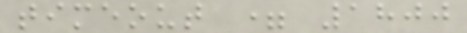timeout = 1800
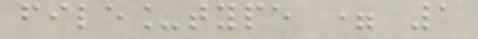file_type = 1
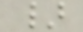}
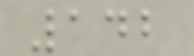142
